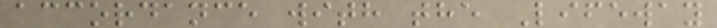accordance with the Lifeway
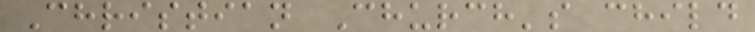Christian Church's child
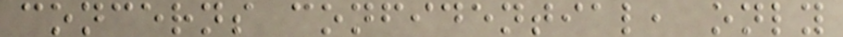concerns confidential, only
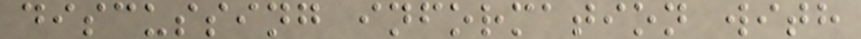discussing information with
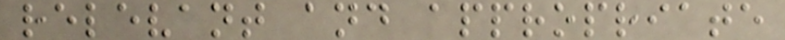relevant and appropriate
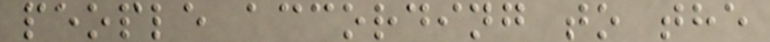people according to the
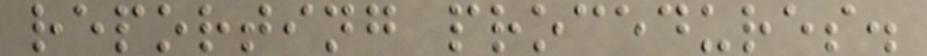reporting procedures.
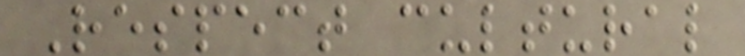Respect cultural
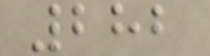282
